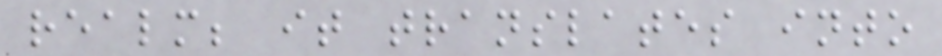realm; it translates into
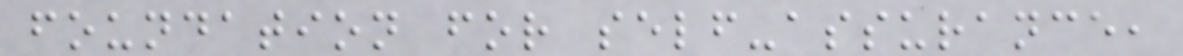foundation for self-assurance,
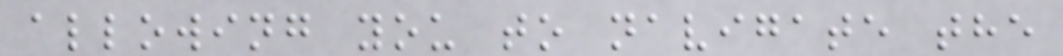allowing you to navigate the
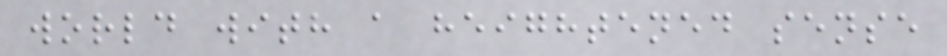world with a heightened sense
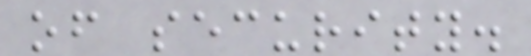of security.
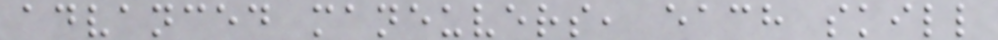advanced maneuvers, each skill
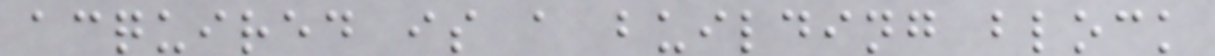acquired is a building block
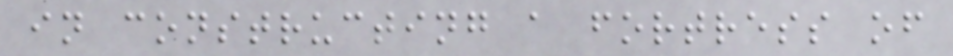in constructing a fortress of
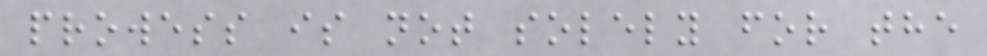prowess is not solely for the
